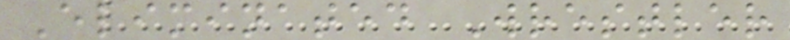Eliminated Wrestler
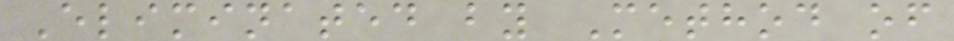Eliminated by Method of
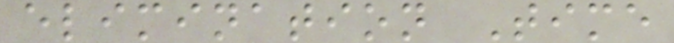elimination Time
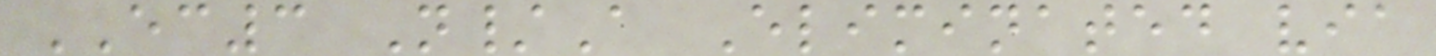EC3 N/A Eliminated via
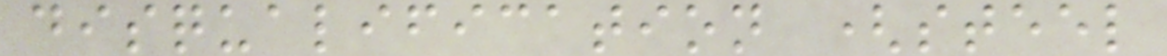disqualification (steel
